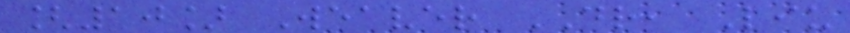[10] Weaver DR, Liu
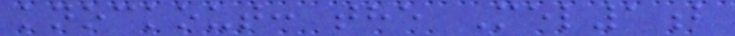knockout: the Mel1b
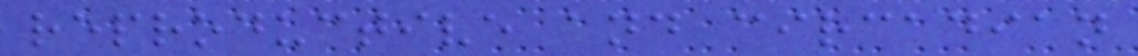reproductive and circadian
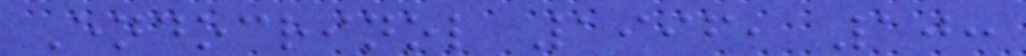Endocrinol 1996, 10:
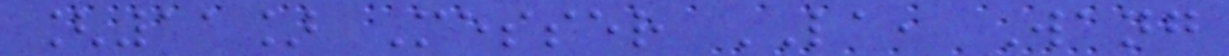[11] Messer LA, Wang
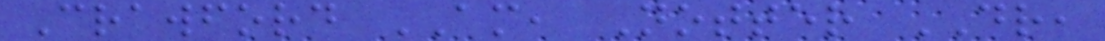Crawford AM, Notter DR,
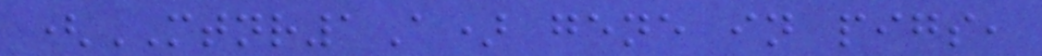(MTNR1A) gene in pigs,
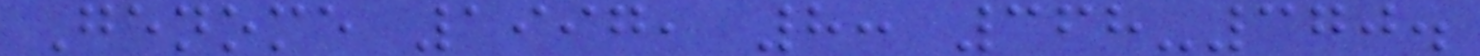Genome 1997, 8: 368-370.
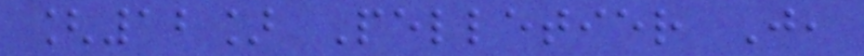[12] Pelletier J,
